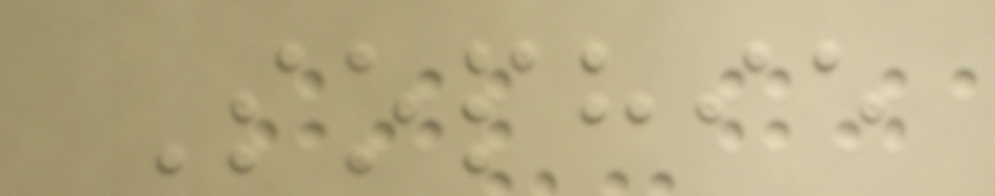Sophie
